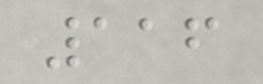116
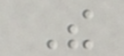The
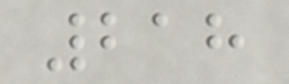218
